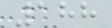188
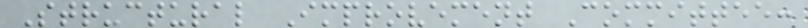Structural Improvement Committee:
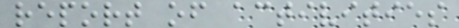report of activities
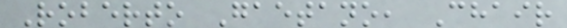Roberto Gaetano, Chair
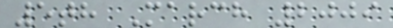5th March 2009
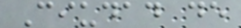Ciudad de
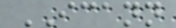ICANN
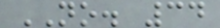NO. 34
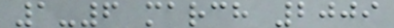1-6 march 2009
